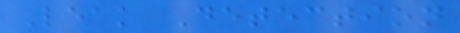Leak Detection
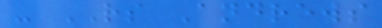- RS Andrews
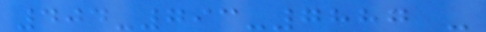404-793-7887 -
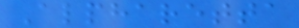Alpharetta
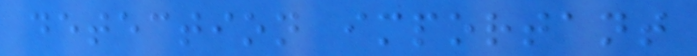detection important
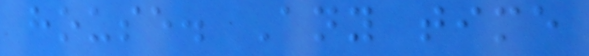house. Any time
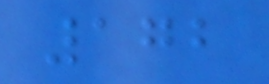172
